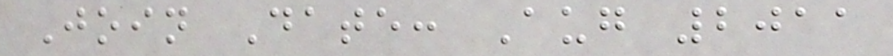Join Date: Aug 2011
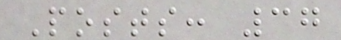Posts: 37
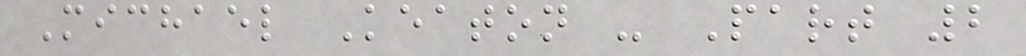Michael Keaton - Part 2
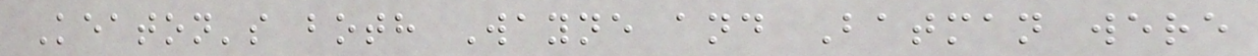Keaton's both Wayne and Batman were
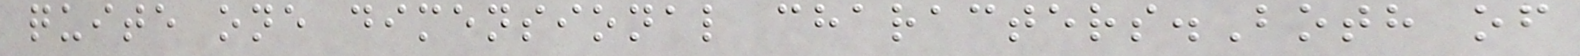quite one dimensional characters.Both of
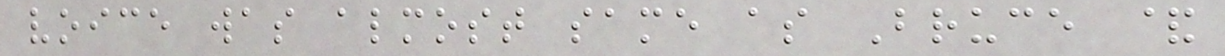voice was almost same as Bruce &
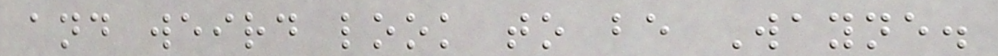and weird look to be Wayne.
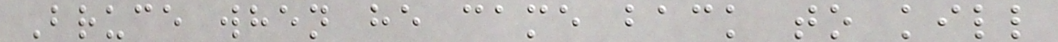Bruce when he came back to kill
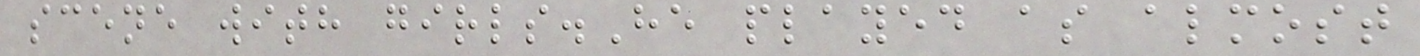scene with girls.He played as almost
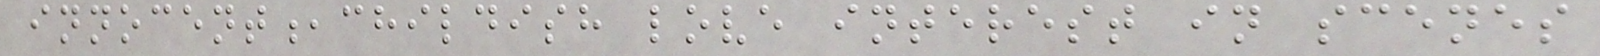innocent,childish love interest in scenes
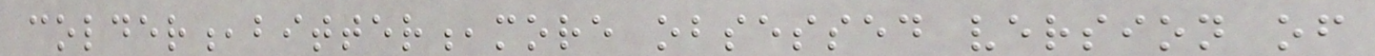colder,bitter,more obsessed version of
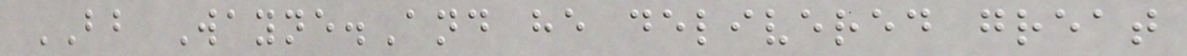BB Wayne.And he delivered great
